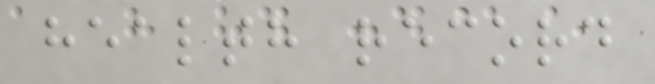health record
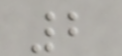2
